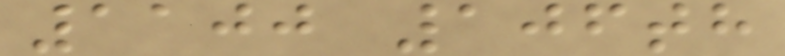1100 106th
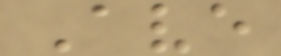Ave
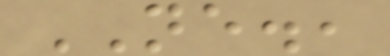NE.,
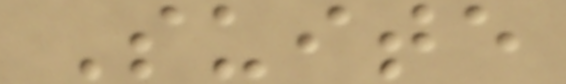Suite
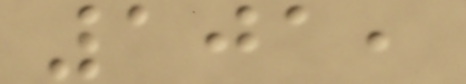101,
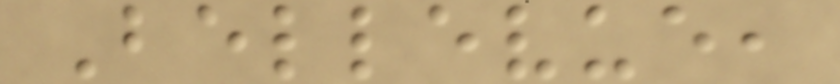Bellevue,
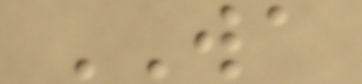WA
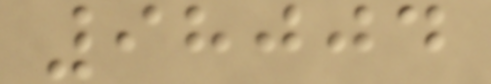98004
